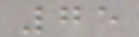75
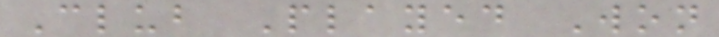Club Played Won
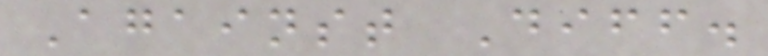Against Diff.
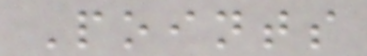Points
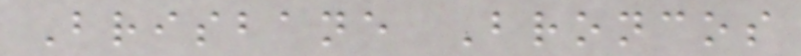Brisbane Broncos
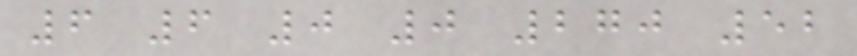6 6 0 0 270 52
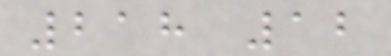218 12
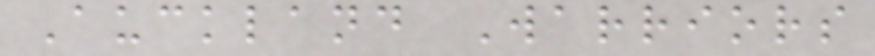Auckland Warriors
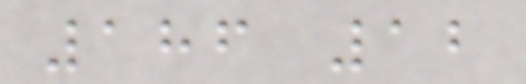186 12
